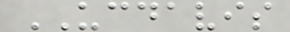UCDAVIS
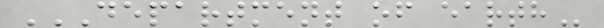DEPARTMENT OF EARTH
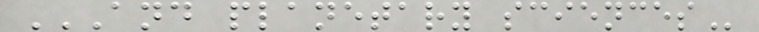AND PLANETARY SCIENCES
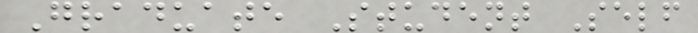Graduate Student Self
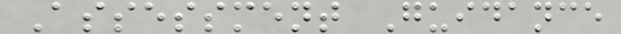Assessment Guidance
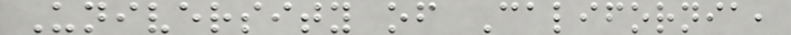University of California,
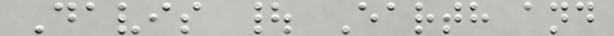Davis | Earth and
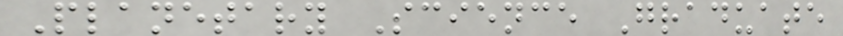Planetary Science Graduate
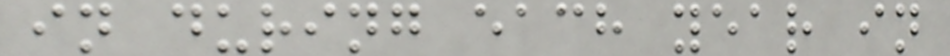in during each year in
